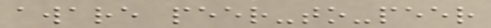aware peer-to-peer
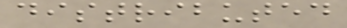distributed
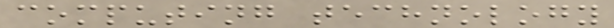computing technology
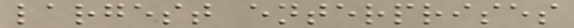largest enterprises
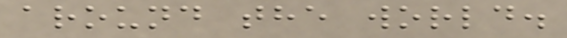around the world.
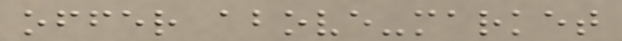offer above-market
